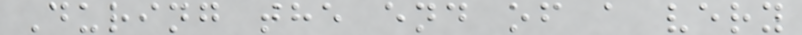During the end of a very
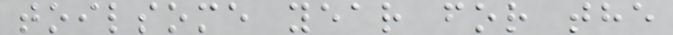toilsome year for the
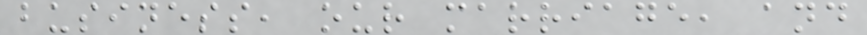business, our marriage, and
